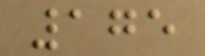175
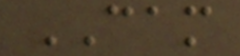CAM
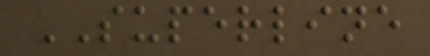SUPERLINE
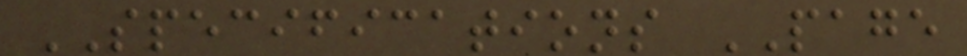SPECIFICATIONS PAGE
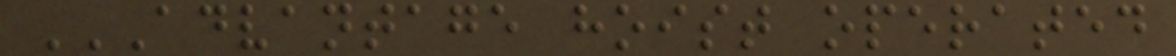ADVANTAGE HOIST OPERATED
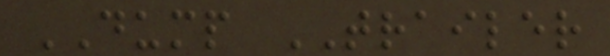DUMP TRAILER
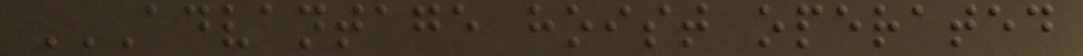ADVANTAGE HOIST OPERATED
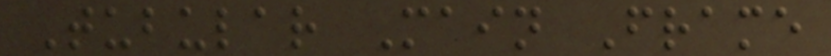Tubular Main Frame
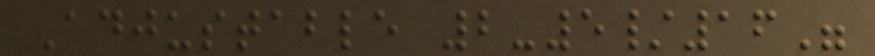Adjustable 2-5/16"
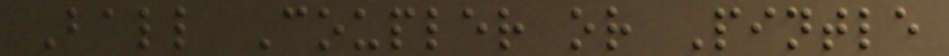Ball Coupler or Pintle
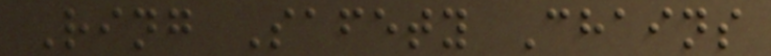Ring Safety Chains
